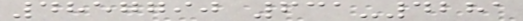4857790 631-4281
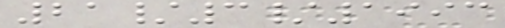21/3/1993
